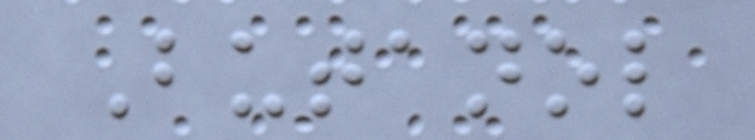Butanol
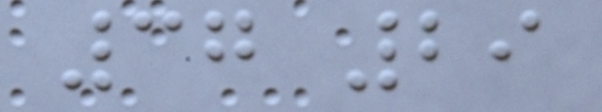37 29
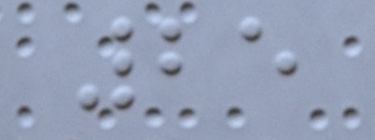25
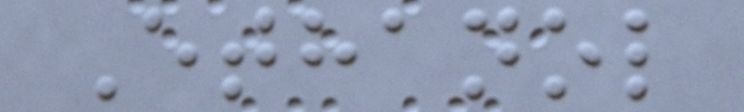Ethanol
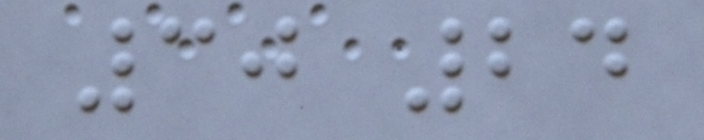30 24
